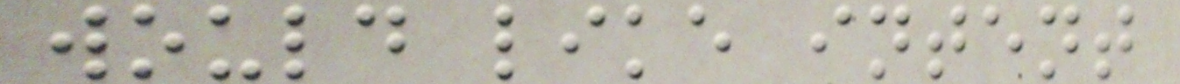would like intent
